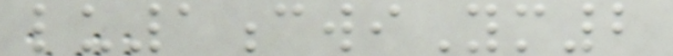lu1cwiYm2
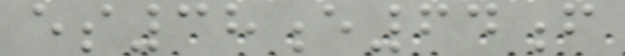es38e64f
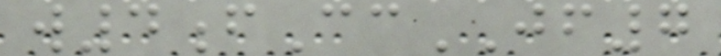w4fCcJF7
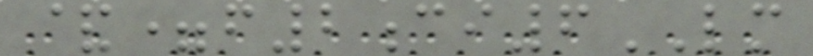&=f2ci6LM
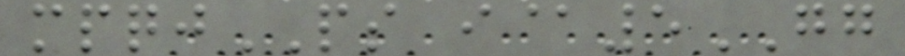mpqjPS i@5GG
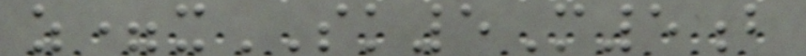z=xSK5M5b
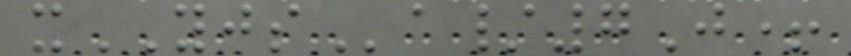xYJSa/7J+
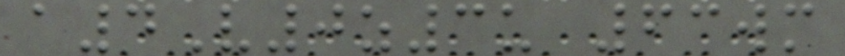a4V0z3u 63wm
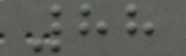88
